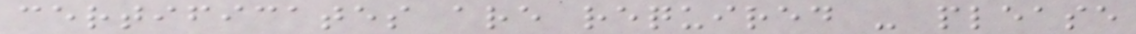certificates are required - please
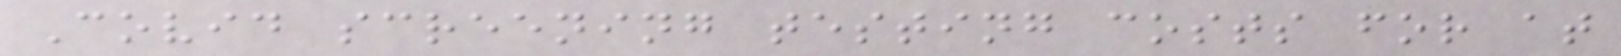Covid screening testing costs for at
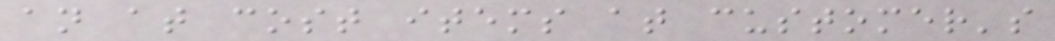an at cost items at customer's
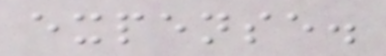expense.
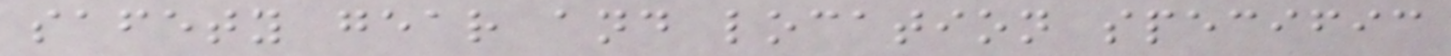safety gear and location specific
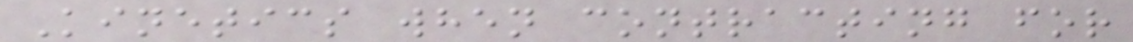Kinetics when contracting for
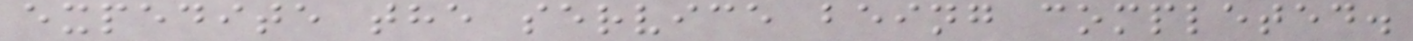expedite the service being completed.
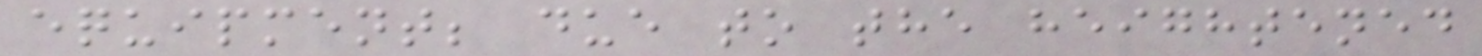equipment; due to the heightened
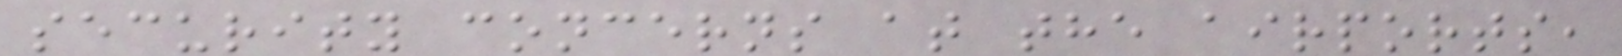security concerns at the airports,
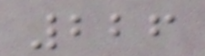226
